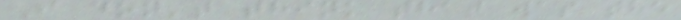I don't think that was the
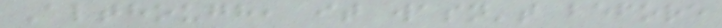Although, it wasn't before
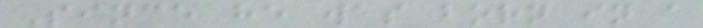Since he was born in a
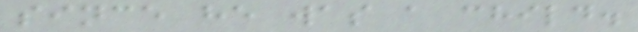since he was a child.
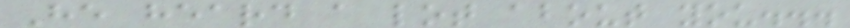He heard a lot about you...
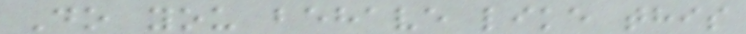Do you behave like this
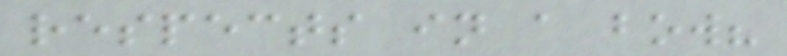respects in a bow?
